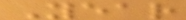Year
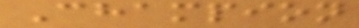Champion
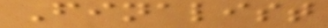Finalist
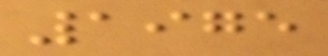1975
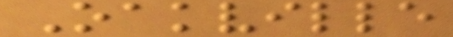Oakville
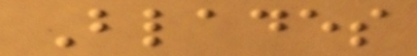Blades
